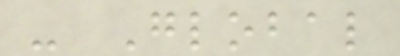- Global
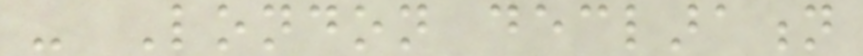- London declaration
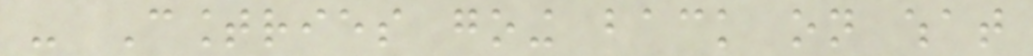- Countries going back on what
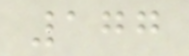177
